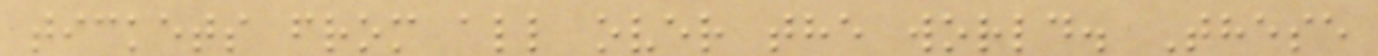tickets from all over the world. These
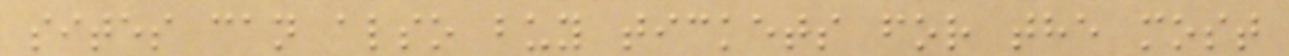sites can also buy tickets for the most
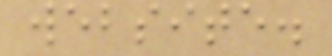website.
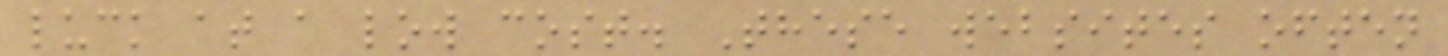luck at a low cost. These websites often
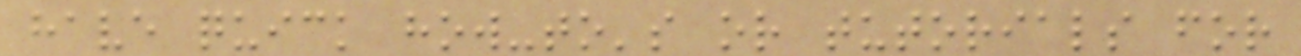have quick how-to's or tutorials for
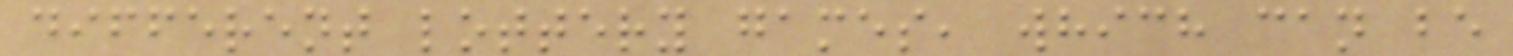different lottery games, which can be
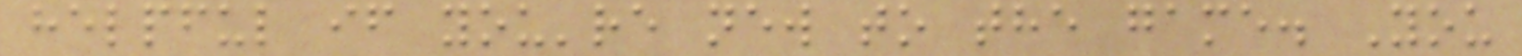helpful if you're new to the game. You
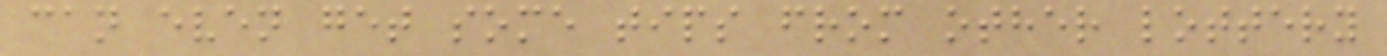can even get some tips from other lottery
